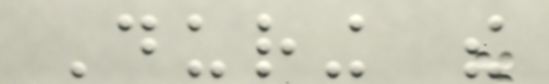During the
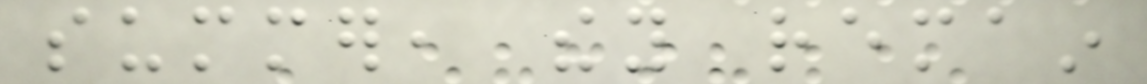summer, they remain
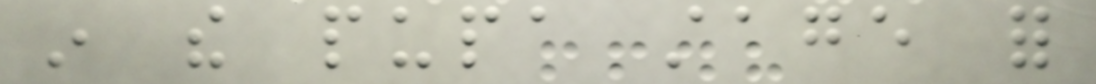in the pupa stage for
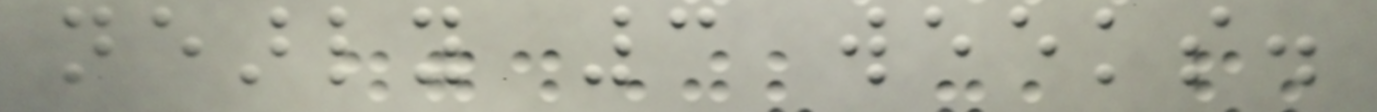nearly 3 weeks.
